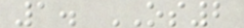1. OS2
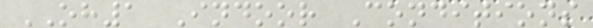OH1 Indoor Conditions
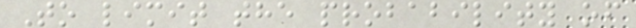To limit the probability of
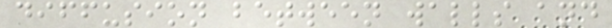diffusion between walls and
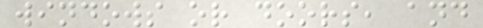windows or doors, and
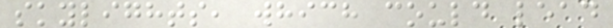skylights, which could lead
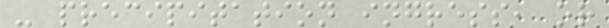- precipitation ingress, or
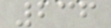236
